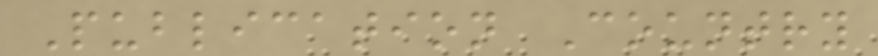Publication Country
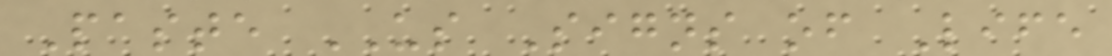Paste US Signs of Life
